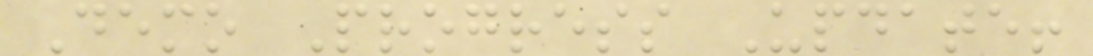Demo Progress Update!
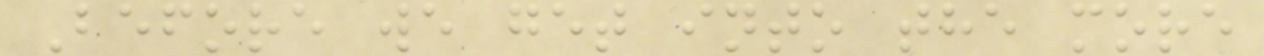Before we get into the more
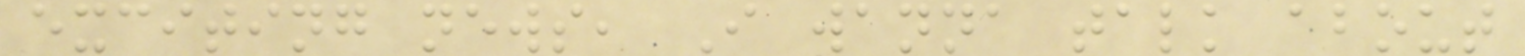exciting news, I wanna talk about
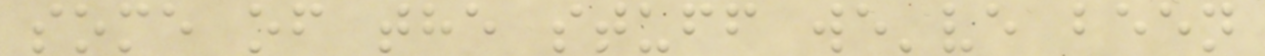some of the stuff we've been
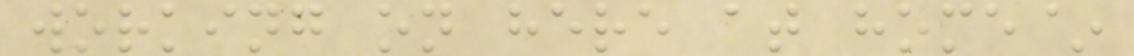working on here at home~
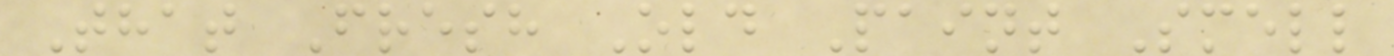That Fresh Old Paint Smell
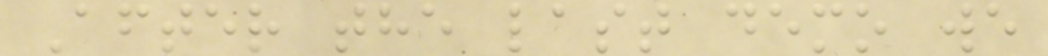After the last demo we
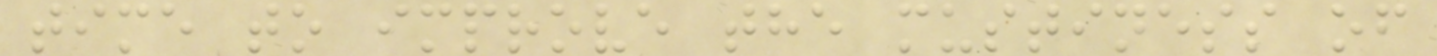time to improve the mustiness of
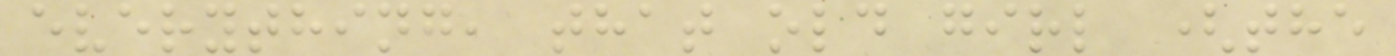everything, that old girl (the
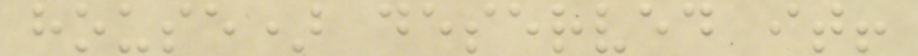house) deserved it!
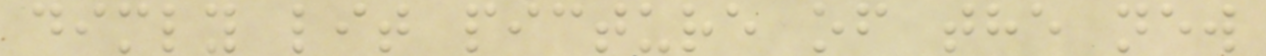dimly lit picture of the new
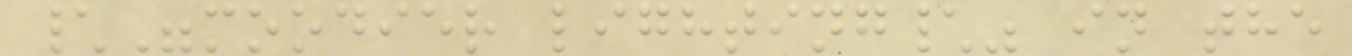\"moodier lighting\" in the
